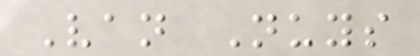Van Nuys
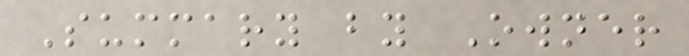Summary by Owner
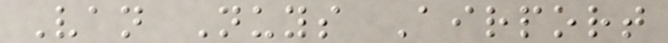Van Nuys Airport
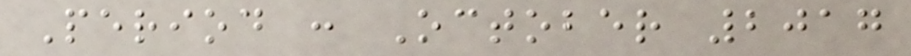Period : October 2017
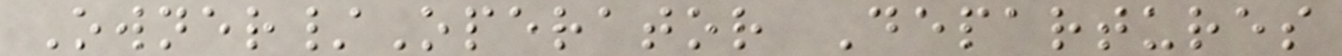Owner/Operator Departures
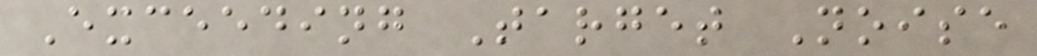Exceeding Target Noise
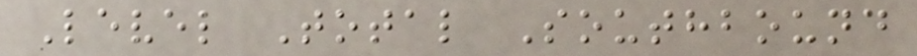Level Total Southbound
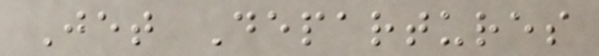Jet Departures
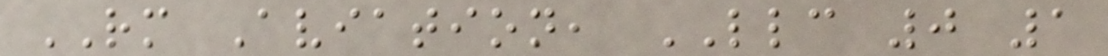RM Aviation, LLC 0 1
